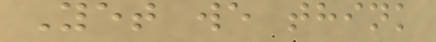Yet we think
